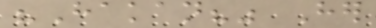"Hakan?" Her
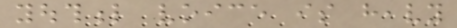youthful voice is heavy
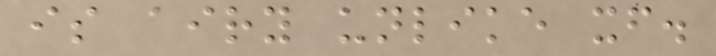is airy unlike itself.
